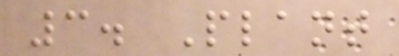3. Plant
